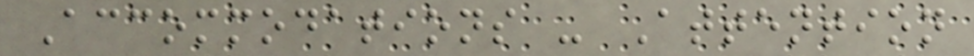Accommodations - Attention
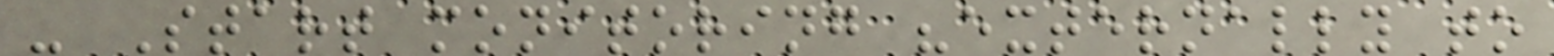- Start monitoring "externally to
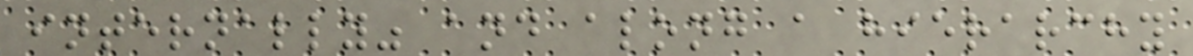internally" and along a hierarchy
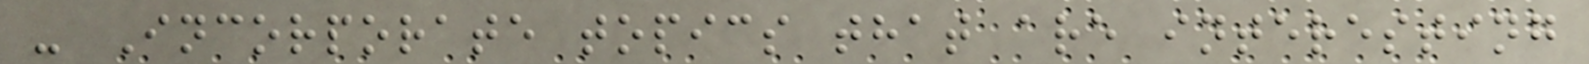- Incorporate topics that are interesting
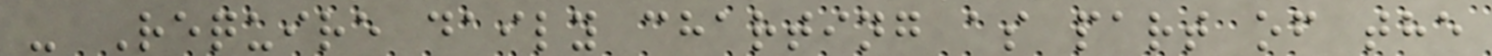- Require daily charting as part of the
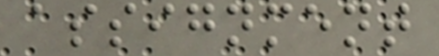assignment
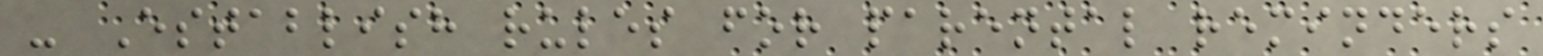- Establish rules for parental reminders
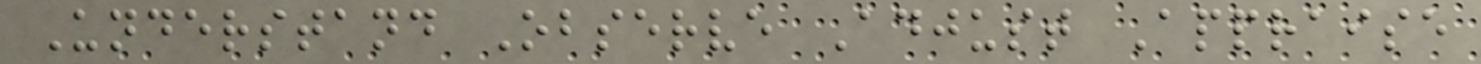Understand Observe Adjust Appraise
